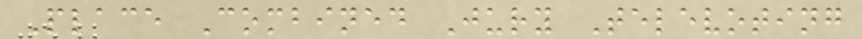Place Combined Jury Televoting
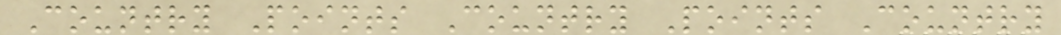Country Points Country Points Country
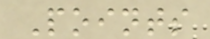Points
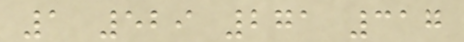1 529 271 317
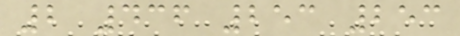2 436 253 253
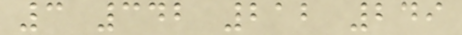3 342 212 249
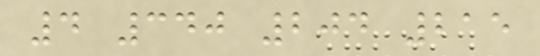4 340 204 215
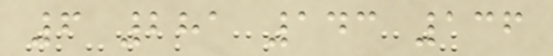6 281 143 136
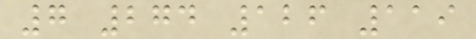7 274 126 119
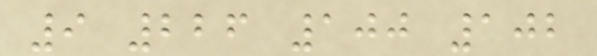9 226 100 102
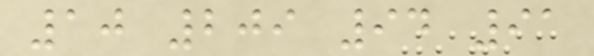10 209 94 91
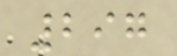297
